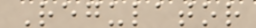Regulator
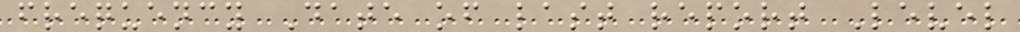frequency Date of last report Level
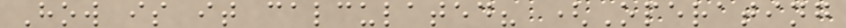How is it calculated? (Operating
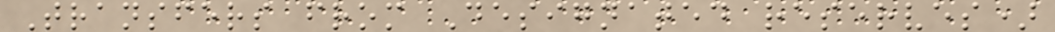Transfers from Designated reserves)
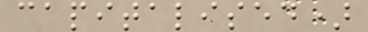capitalised)
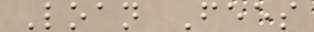Loan Fees
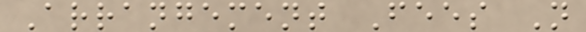Arrangement Fees N
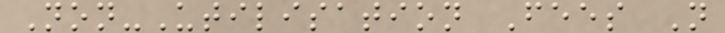Non-Utilisation Fees N
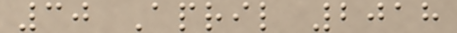30 April 2018
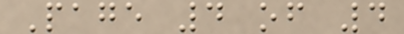Page 4 of 4
